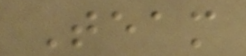Team
